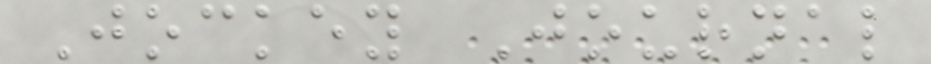Jockey Journal
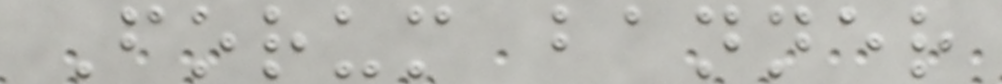Forum banner
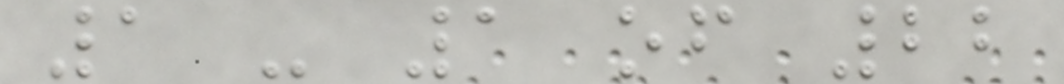1 - 1 of 22
